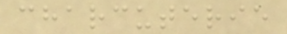charcuterie
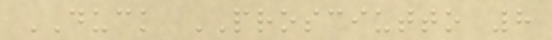DUCK PROSCIUTTO 8
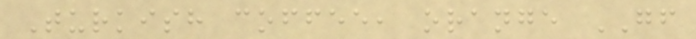Turkish coffee, orange GF
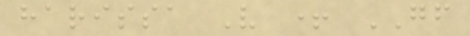harissa V + GF
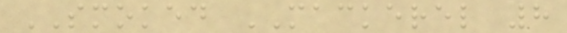SMOKED MACKEREL 8
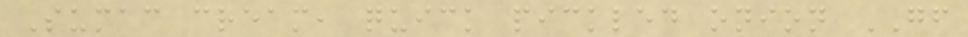Sumac cream, quick pickled onion GF
